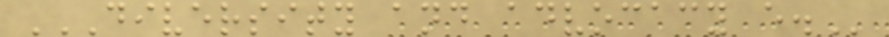DIVERSITY AND ADVOCACY E.
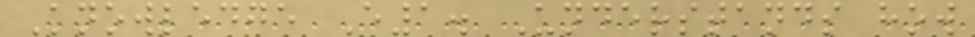Knowledge E1. Understands how
